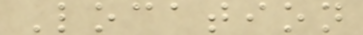Location
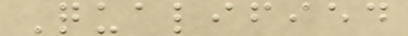Qualified
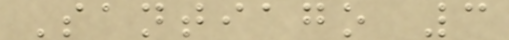Santiago 3
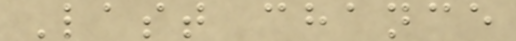Last chance
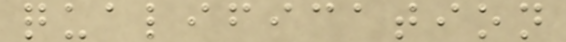qualification
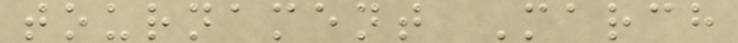tournament March
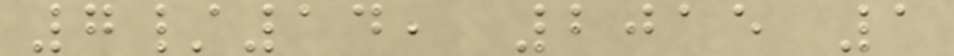7/14, 2015 1
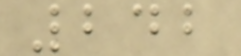242
